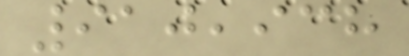910,938
